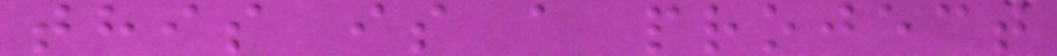this is a project
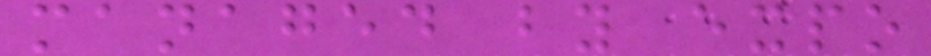managed by expo
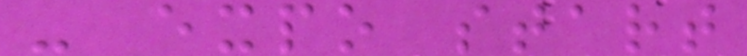- expo start
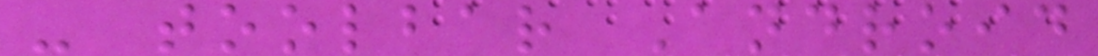- toolbar Android
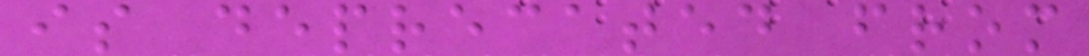is deprecated from
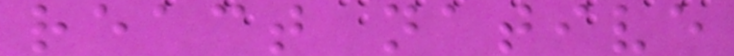react native
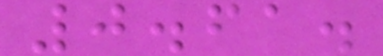0.61.
